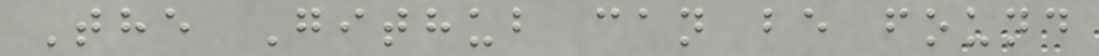The Github can be found
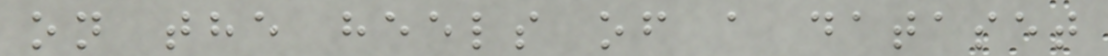on the heels of a dataset
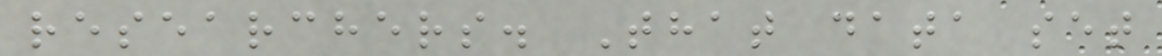researchers. That data set
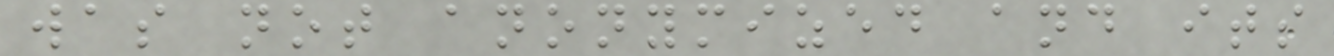was not anonymized and its
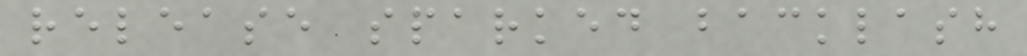release sparked backlash
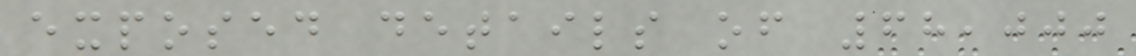exposed details of 68,000
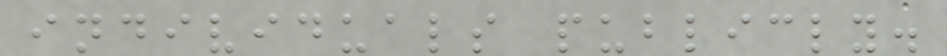individuals publicly.
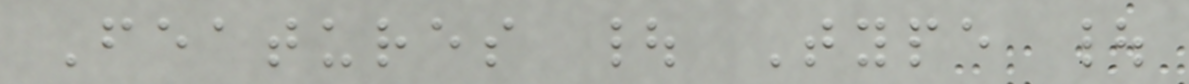Features | Type |
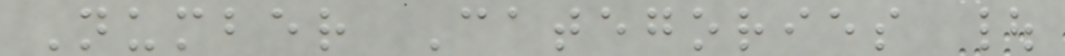Number Categories |
